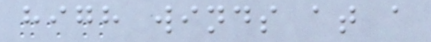high winds at a
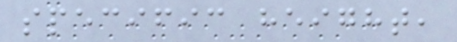specific height,
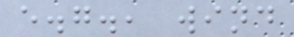e.g., wind
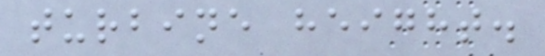turbine height.
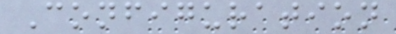Configuration
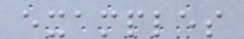examples
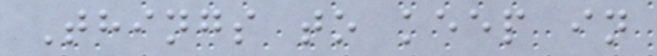Things to keep in
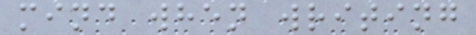mind when writing
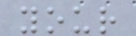your
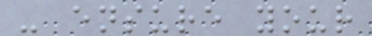- ensure your
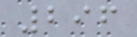296
